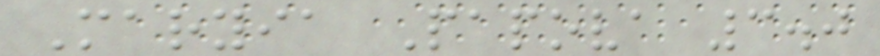Maryia Papova 3.0
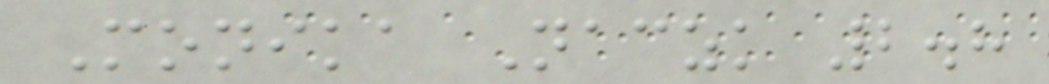Monika Naczk 2.8
